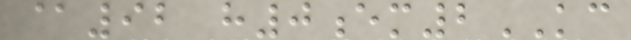@92 h0em2KC
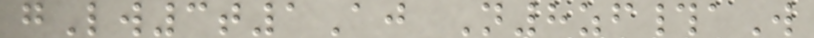gLw3t1Aj N8zf#aW
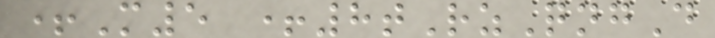+M5 +8tRzQngD
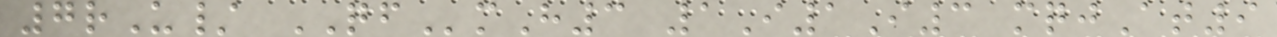7rU/ QFmH3 1I1I3 mqjAt9
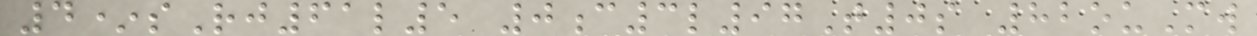4*sRj61l5 0c3l97T0s 82ouMw
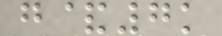g&7k
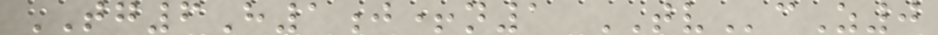TG6H1j+n1 TVcZ0
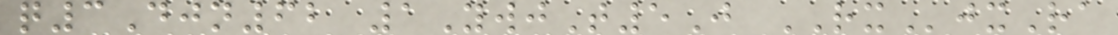q3Djn62 1YwjT5J RXjxRa
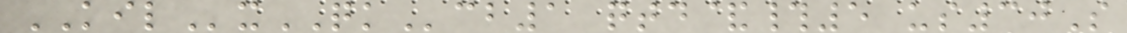KILxQKcb1 qtd&#5 us30S
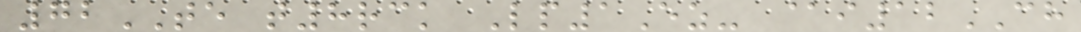72TE t8rck Lp1Ez- @i12CH
